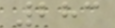283
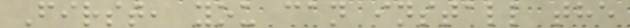First, you can install the
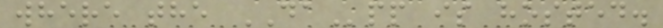where the DApp is hosted.
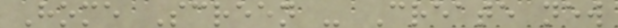Home Screen - Create new
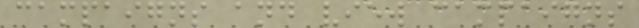campaigns and view campaigns
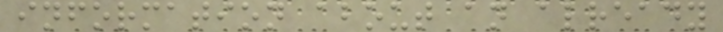information about an already
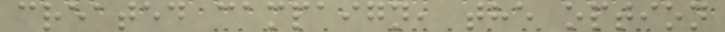created campaign, the option
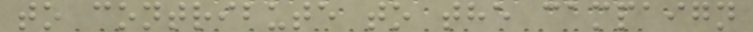to contribute to the campaign
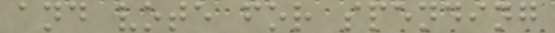and vote for spending
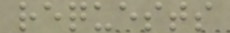requests
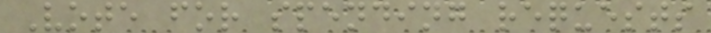Vote for spending requests
